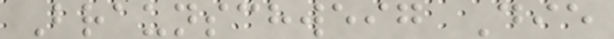Braunschweig Die
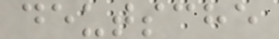deutsche
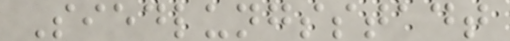Siedlungsstadt
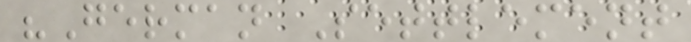"German Settlement
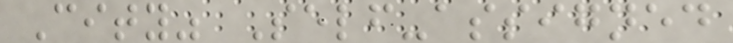City" Self-assigned
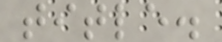title.
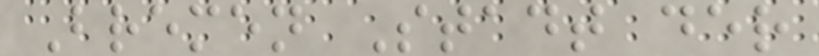Bremen Stadt der
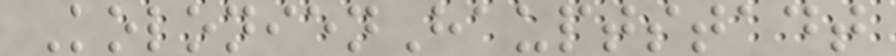KolonienHauptstadt
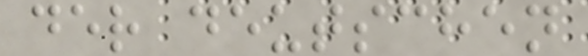der deutschen
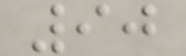90
